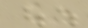%
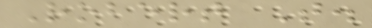Robert T.
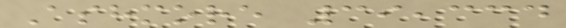Ashmore 39,334
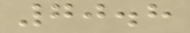70.8
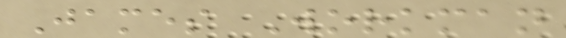James Workman
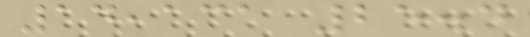14,131 25.4
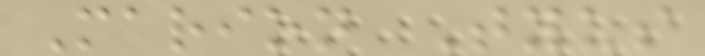Marion Tyus
